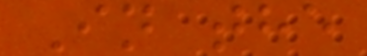In the
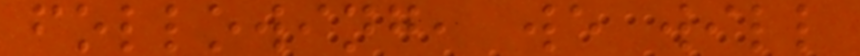following, we will
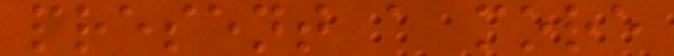present a more
